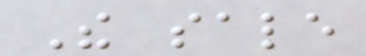The sale
